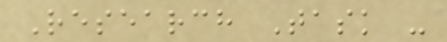Research Task -
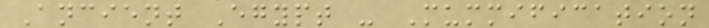Ancient Egypt - Mummification
